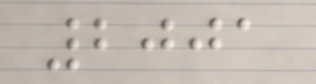2001
